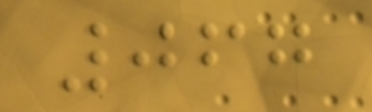067
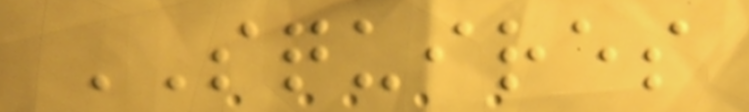SQUIRES
